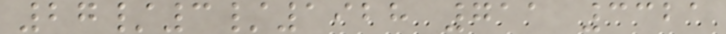27/3/1928 711 3321
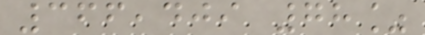366,409 78%
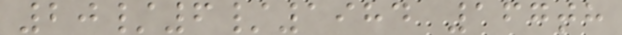20/6/1984 167th
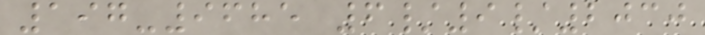197-9685 6/9/2030
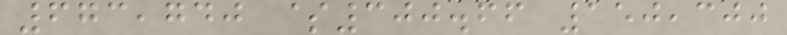673,740 $300.66 150,300
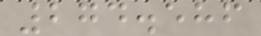274.586
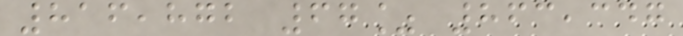816,872 67% 863,347
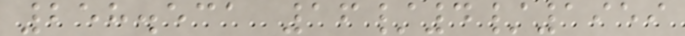258.531 16/4/1959
